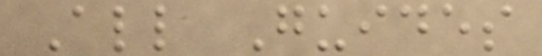All Guides
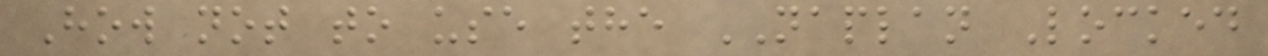How not to use the NAPLAN Locked
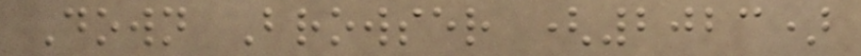Down Browser (2023)
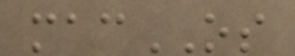macOS
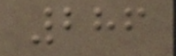286
